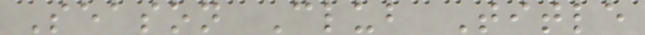Season Club Title
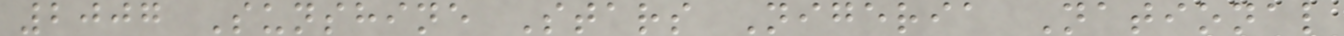2007 Sunshine Stars Nigeria National
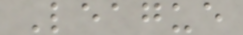League
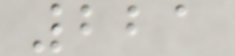221
